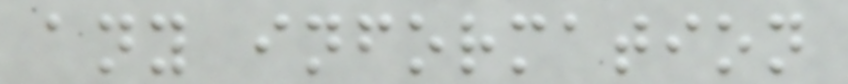any information
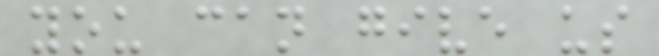you can give us
